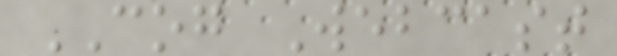COG Webcast
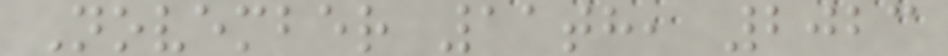November 11th, 2023
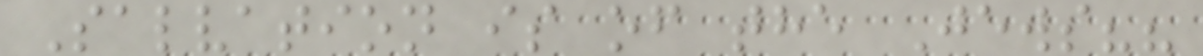Salvation is of the Jews??
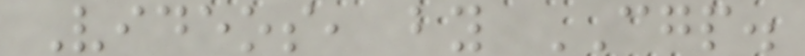Videos, by CGP.
